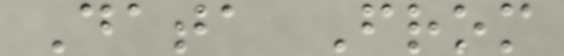Data From
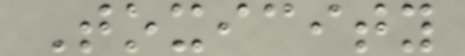Toxicity
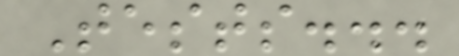Tests...
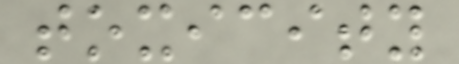toxicity
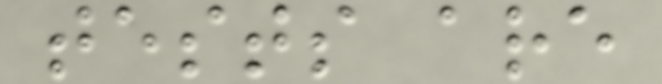tests are
